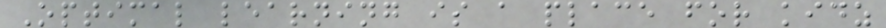Optimal learning is a place for kidz
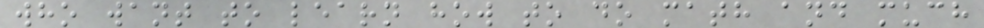who want to learn how to do math and much
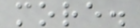more.
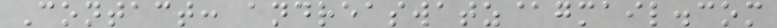Contact: andreaswatz@gmail.com
